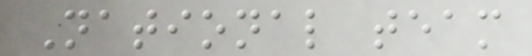National team
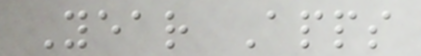Year Apps
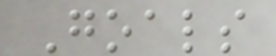Goals
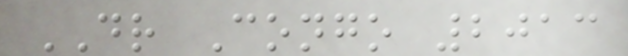DR Congo 2013
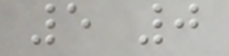5 0
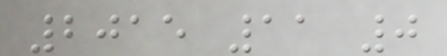2015 11 0
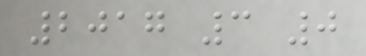2017 3 0
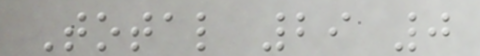Total 29 0
